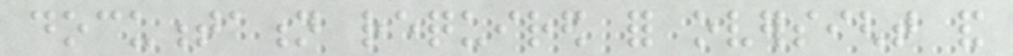documentation required for oversight and
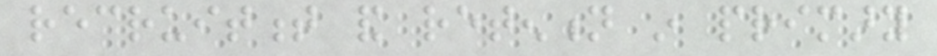recruitment and retention in primary
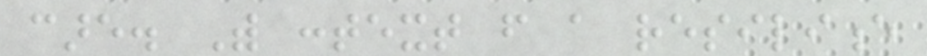care. With context from a resilience
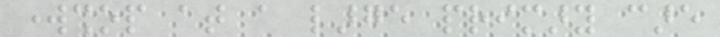workshop at a large primary care
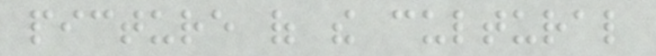picture of the cultural
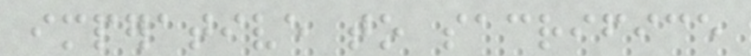imperative to sacrifice
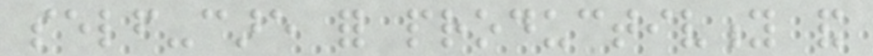self-care for productivity and
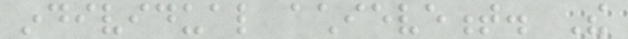individual achievement. The
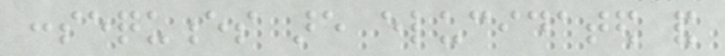consequences are elucidated and
